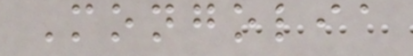Mongolia
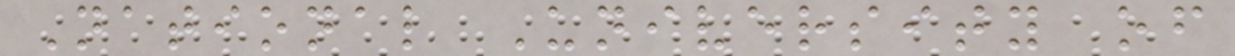National University of
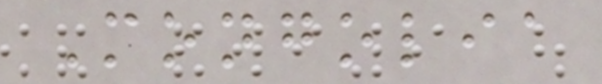Mongolia
